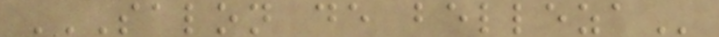SALON DE BELLEZA
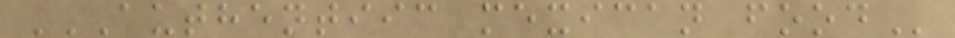AUTHENTIIC MEXICAN FOOD
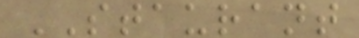STAURANT
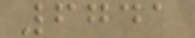6741
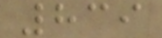839
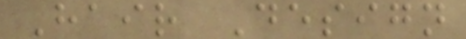Hair Design
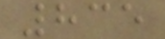835
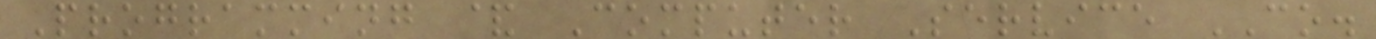Programming & Computer Service CO.
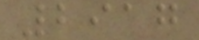2917
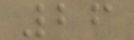26
